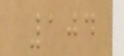104
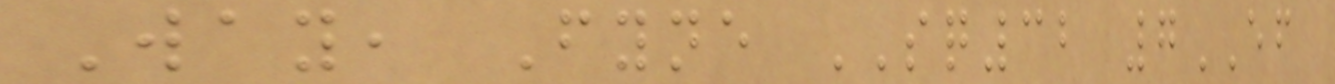Way, Fyne SQ32 7EF
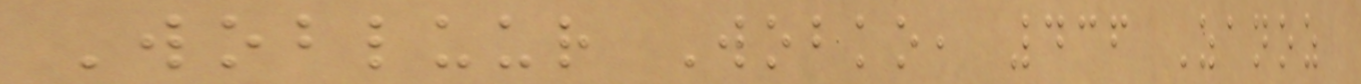Wobluur Wobko, 436 Zanoz
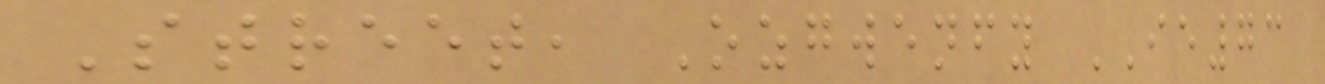Street, Ozgwenfy IE73
